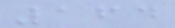164
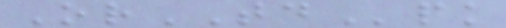OrTDpk
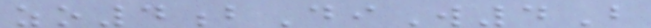zo4bDiW4B
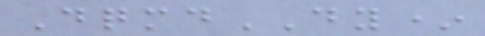DqmdDY*
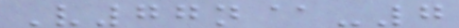V77n@-7
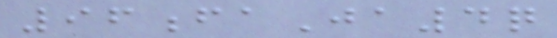96faJa4q
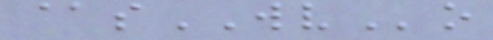@sWVo
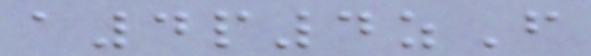a4p4zF
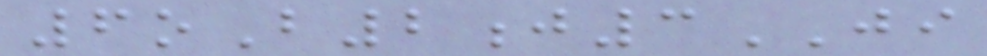6oB2j3JI
